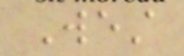West
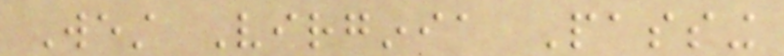West Virginia Passing
